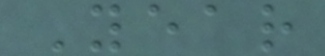Year
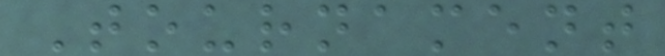Tournament
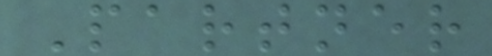Partner
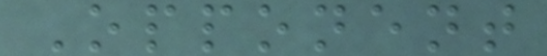Opponent
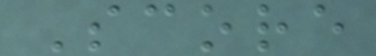Score
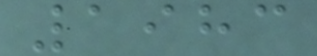1983
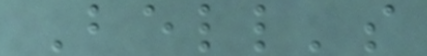Bell's
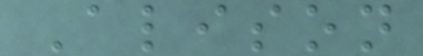Alison
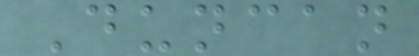Duncan
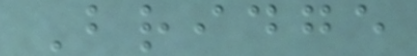Bridge
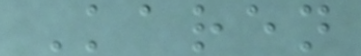Karen
